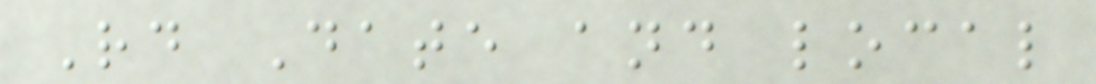Rd Date and local
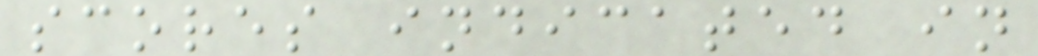scores indicated in
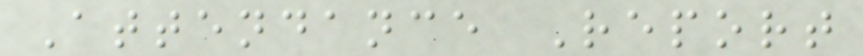Attendance Report
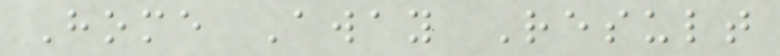Home Away Result
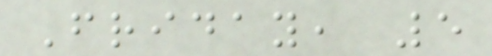Friday, 5
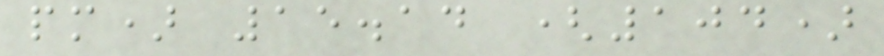pm) 15.14 (104)
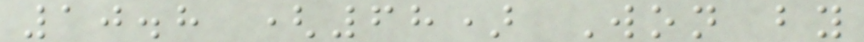10.8 (68) Won by
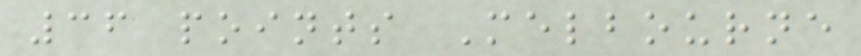36 points Melbourne
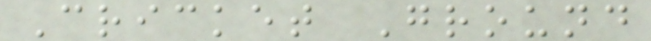Cricket Ground
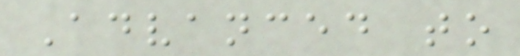Advanced to
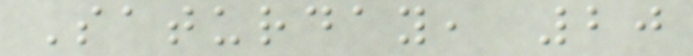Saturday, 20
